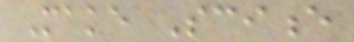Make Science
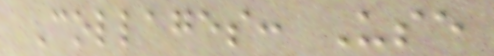Collages: Use
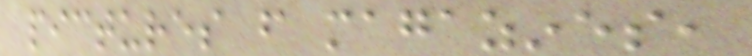pictures from magazines,
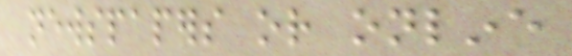newspapers or online
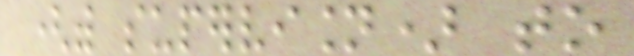(with supervision) to
